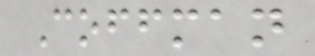Coffman
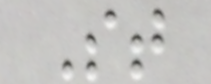St
